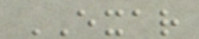EXAR
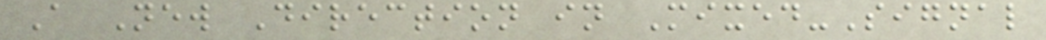A New Direction in Mixed-Signal
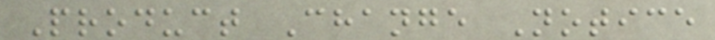Product Change Notice
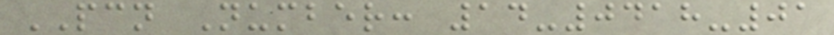PCN Number: 14-0418-01
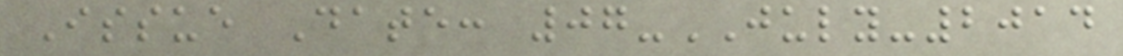Issue Date: 07-JULY-2014
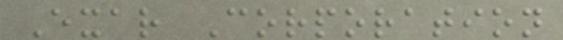Exar Corporation
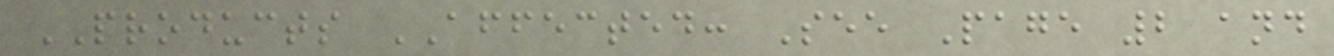PRODUCTS AFFECTED: See Page 2 and
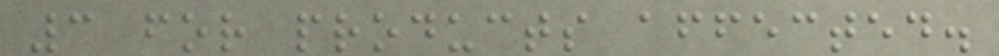3 for products affected.
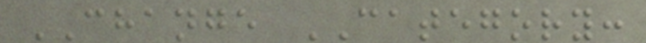CHANGE CATEGORY:
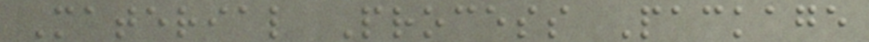Material Process Package
